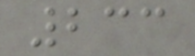233
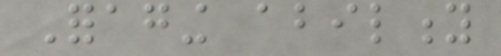Foraging ability
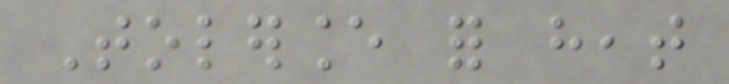Tolerance for heat
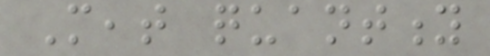Meat quantity
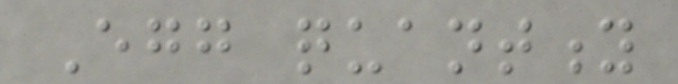Egg quantity
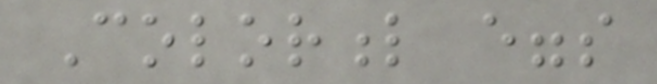Colorful eggs
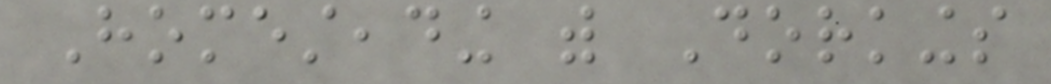Homesteading with Dorkings
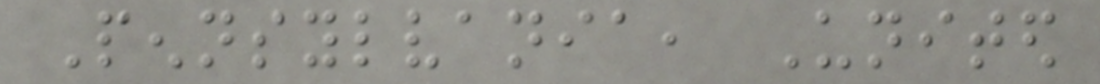Pennsylvania, United
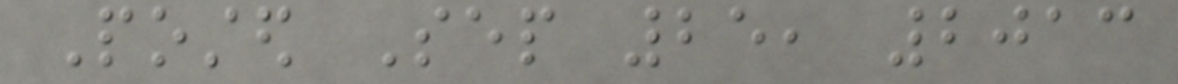Posted Sep 25, 2013
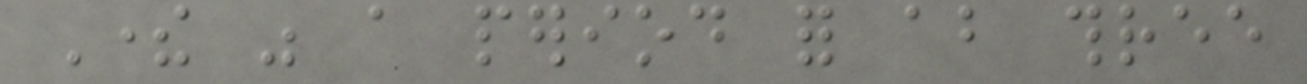There was a period for about three
